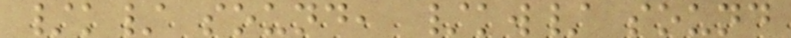/k/ sound, /kw/ sound
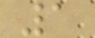1
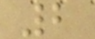2
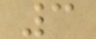3
